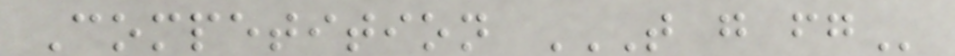Competition T G FG
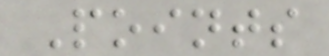Points
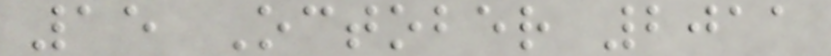15 October 2011
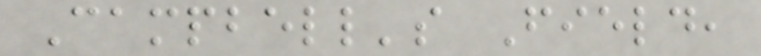Campbell's Field,
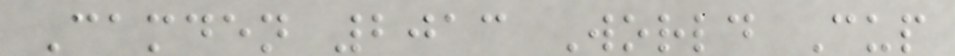Camden 2013 World Cup
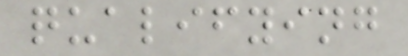qualifying
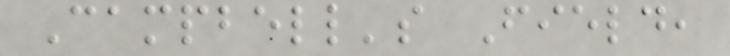Campbell's Field,
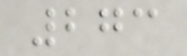273
